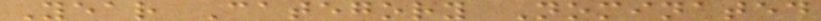Year Category Nominated
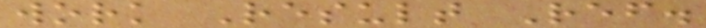work Result Ref.
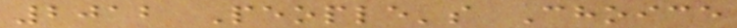2012 People's Choice
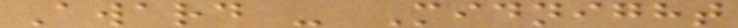Award - Midnight
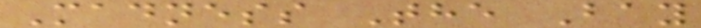Madness The Bay
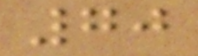70
